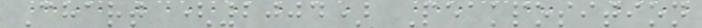Chart (2004) Peakposition
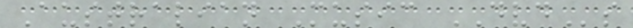Australian Music DVDs
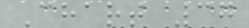Chart 37
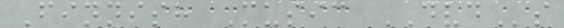Finnish Music DVDs
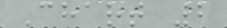Chart 2
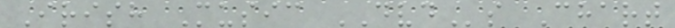Irish Music DVDs Chart
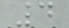4
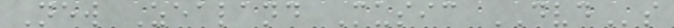New Zealand Music DVDs
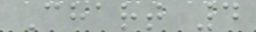Chart 4
